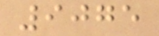9075
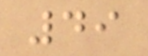49
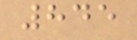845
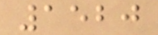1520
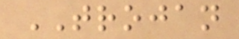TROJAN
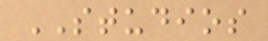STUDIOS
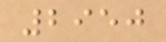2950
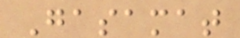Gasamat
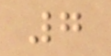7
